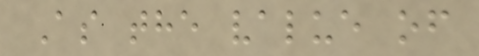As the value of
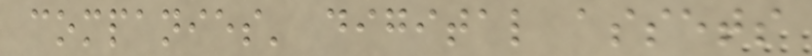companies' digital assets
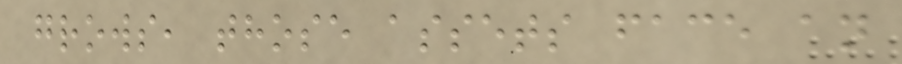grows, those assets face an
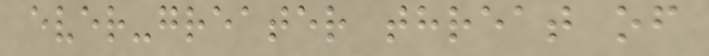ever-greater threat of
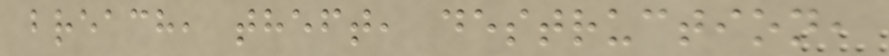breach, theft, destruction,
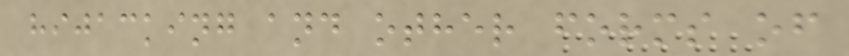hijacking and other forms of
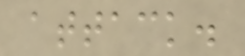attack.
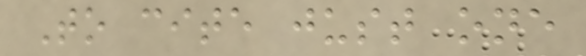To cite just one
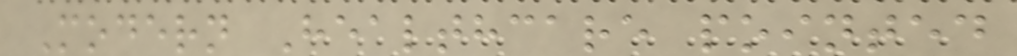Modern Healthcare pointed
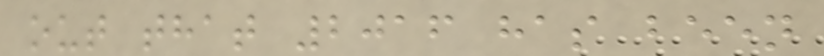out that 2016 has been
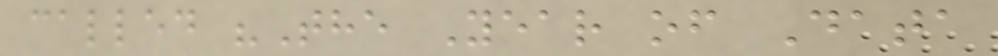called "The Year of Data
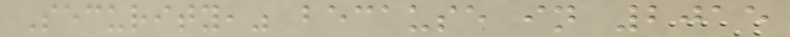Security," because in 2015
